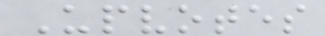Upvotes
